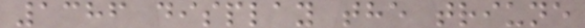1386 display the triune
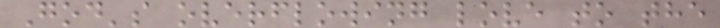God's overflowing love to the
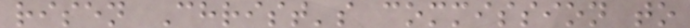risen Christ's commission to
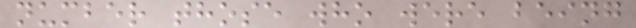number those who were being
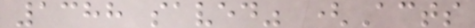1388 saved" (Acts
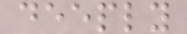deeply
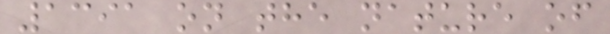1391 on the nature of
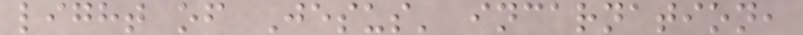light of Jesus' incarnation,
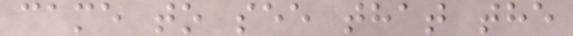came to see that the
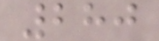280
